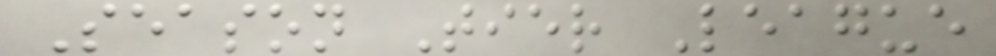Season Tier League
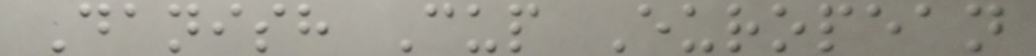Danish Cup European
